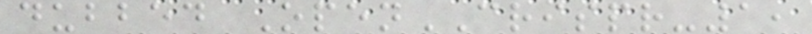dubbed OpenCRISPR-1,
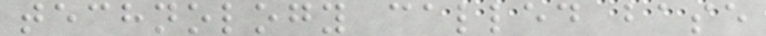technology called base
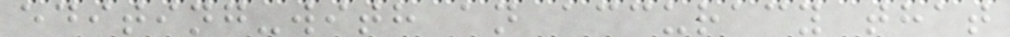editing-with an accuracy that
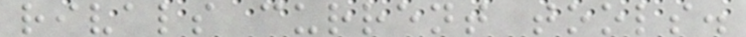rivals current tools.
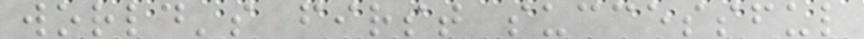world's first successful
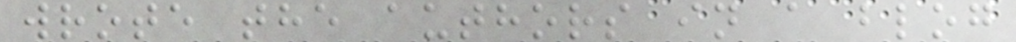wrote the authors in a blog
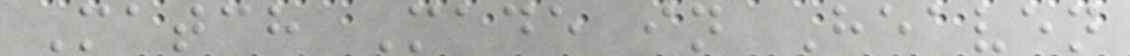Match Made in Heaven
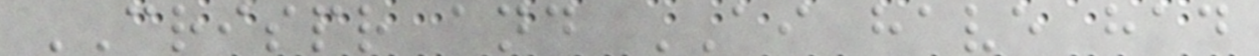CRISPR and AI have had
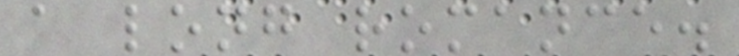a long romance.
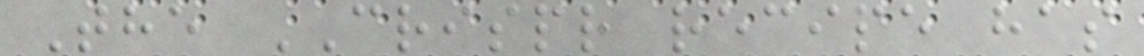The CRISPR recipe has
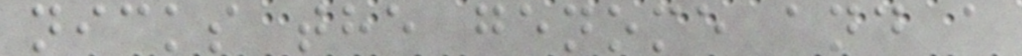nicks the genome and a
